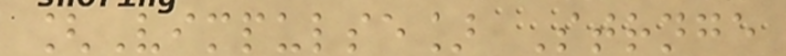[Vimpulse] Strnge
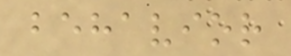behavior
